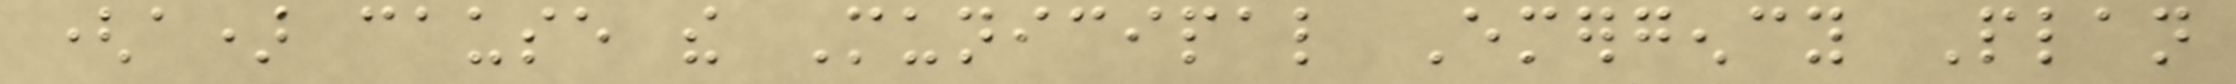(a) cause the Municipal Emergency Plan
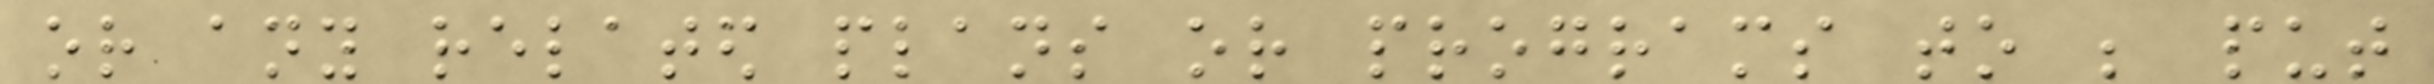or any related plans or programs to be put
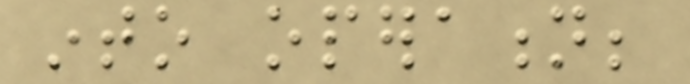into operation;
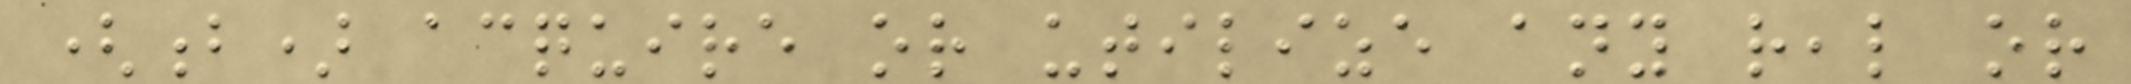(b) acquire or utilize any real or
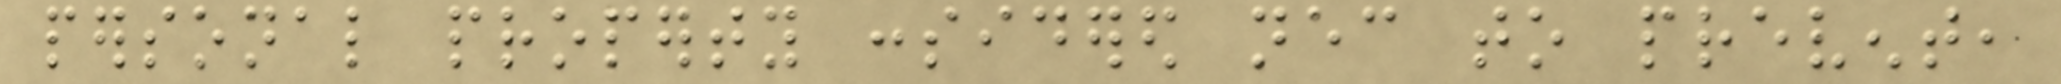personal property considered necessary to prevent,
